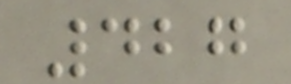427
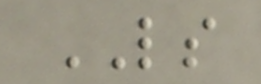LS
